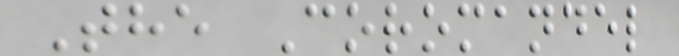The Coromandel
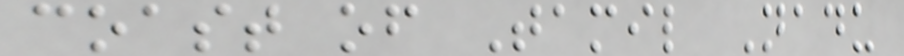coast of Tamil Nadu
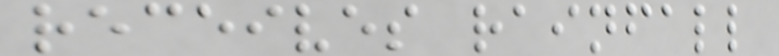receives rainfall
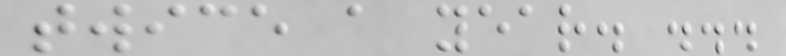twice a year. ...
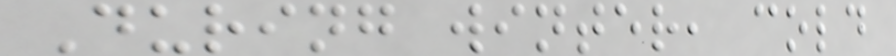During winter, cold
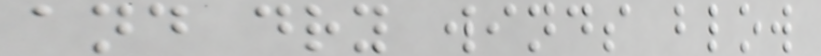and dry winds blow
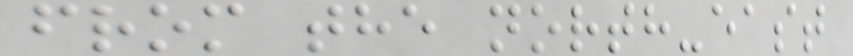from the north-east
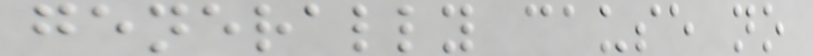generally cause no
